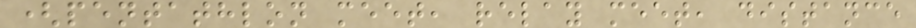(pentathlon meet, relay meet, distance
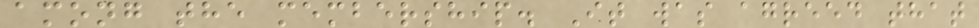among the membership. It was agreed that
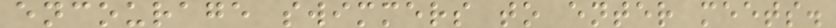encourage swimmers to enter meets.
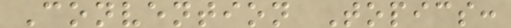Convention Topics:
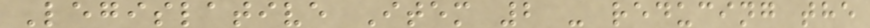Legislative Item 2 - reducing the
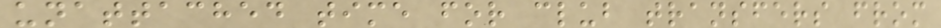unattached time for club transfers from
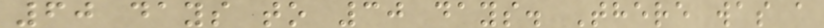60 days to 30 days. There was a
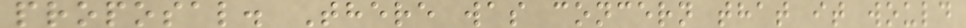proposal. There was concern that it would
